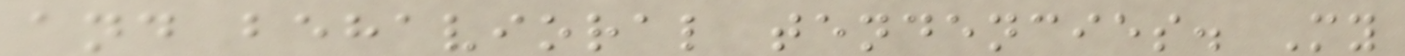and behavioral tendencies. My
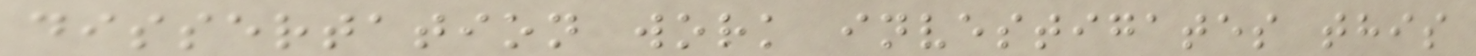dissertation work investigates this
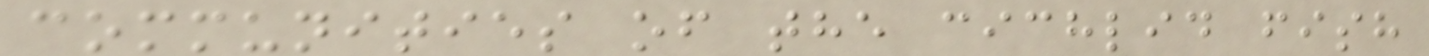communities of the cichlid fish
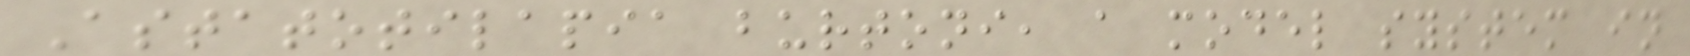Astatotilapia burtoni, a model system in
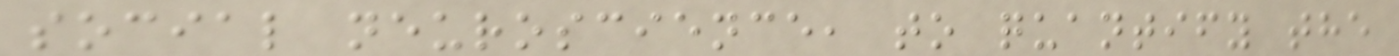social neuroscience, to quantify the
